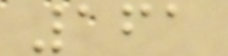161
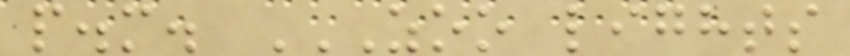p.m. ZOO LIGHTS
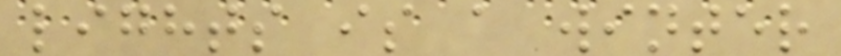lights is a winter
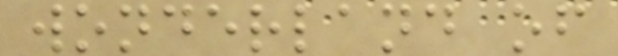wonderland of
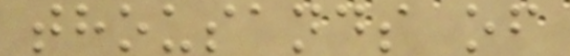thousands of
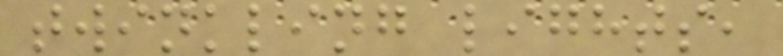twinkling lights,
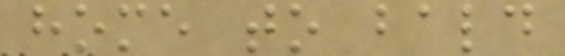home to bald
